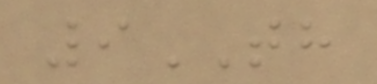9TH
